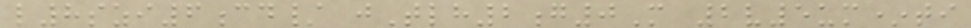l8szi6cd/ jTlh2g0M 2v5um*ti
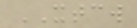XTCW
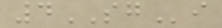4SGi
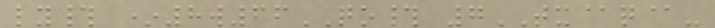ly# *8w66QO# 7TX@q@-
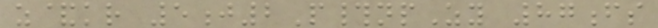z&kr 5j2P#npZy 87fs
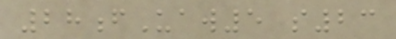28fUaw5 s23
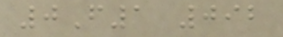0F1 092
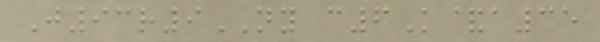J93r9NY c6K&a35
